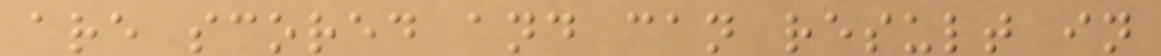are scored and can result in
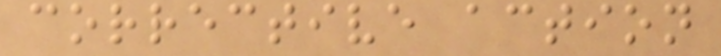corrective action
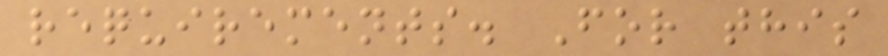requirements. For this
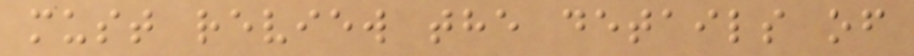must review the details of
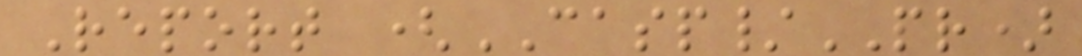Report (CASP/PR)
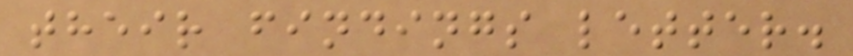their findings letter.
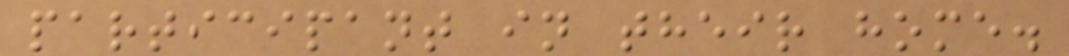participant in their home.
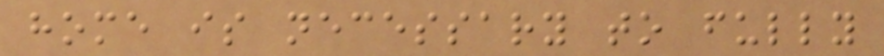home is necessary to fully
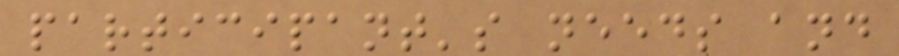participant's needs and
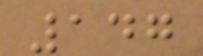147
